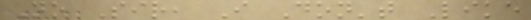No Sir, I Don't Like
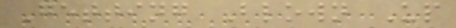Getting Blown Up
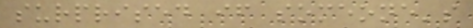surprised if someone's
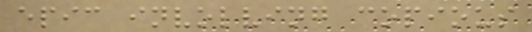epic involving copious
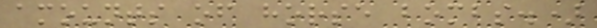amounts of horse bombs.)
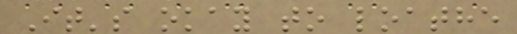It's okay to loathe
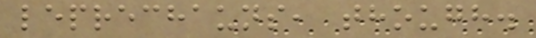leprechauns, though.
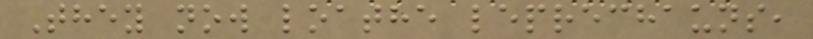They now loathe leprechauns,
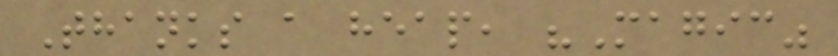Thanks a heap, "Magic"
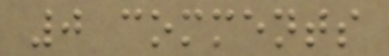0 comments
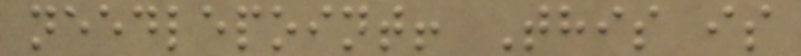needlepoint! This is
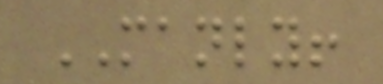MANLY!
